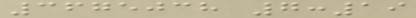3675038 7:19
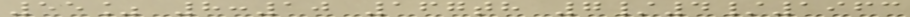55% 8:10 167th 7/4/1963
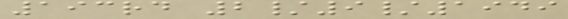193rd 2/9/1949
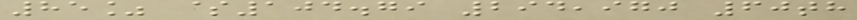85% $104.79 294,970 60th
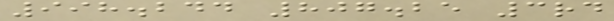998.244 807.25 3rd
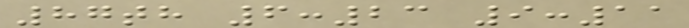87th 6:23 9:11
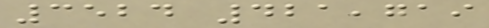3524 421,719
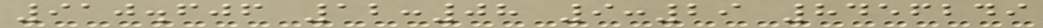910.606 12:08 9:29 8456249
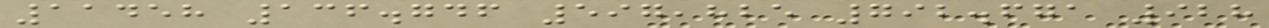11458 136.746 597,825 792.671 928
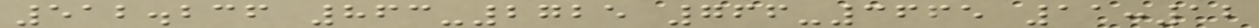512.236 863-2725 766-3665 11:12
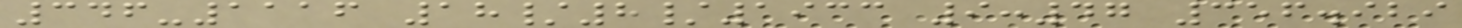346-1116 18/8/1933 9:47 356.929
